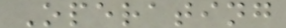Operating
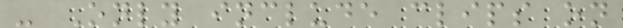- Only include clips on
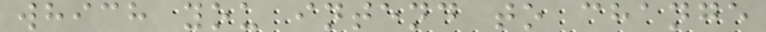which you intend to change
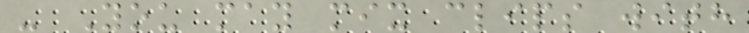- You may mix clips with
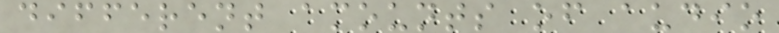different amounts of audio
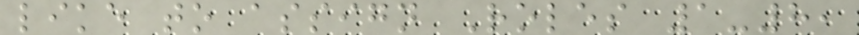like to assign Roles 1-8,
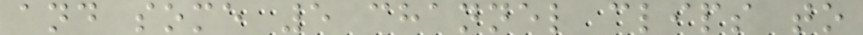and some 5 channel clips to
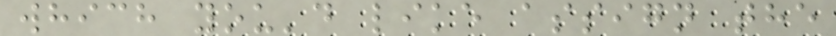which you'd like assign the
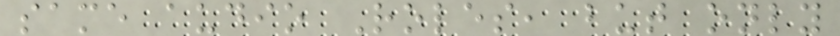same audio Roles, but only
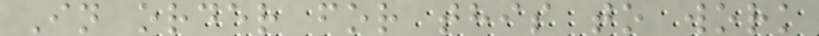In order for this to work
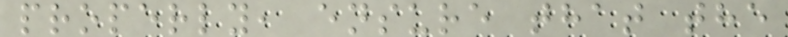properly, ensure that the
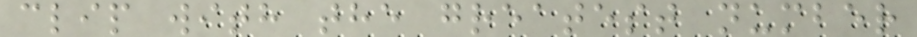clip with the greatest number
